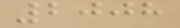2008
